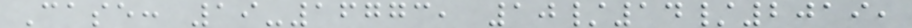Case: 19-16773, 10/14/2019,
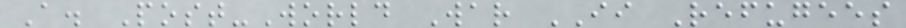A. Post-World War II Refugees
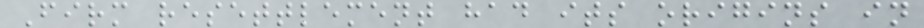Firm resettlement had its origins in
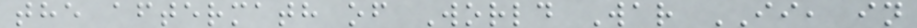the aftermath of World War II, in
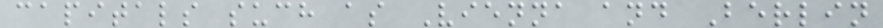capitals such as Vienna and Berlin
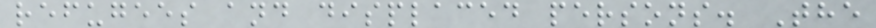refugees and displaced persons. The
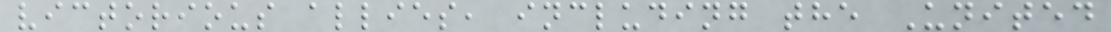victorious allies, including the United
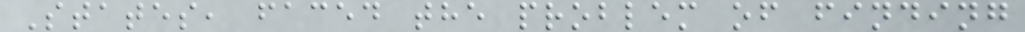States, faced the problem of finding
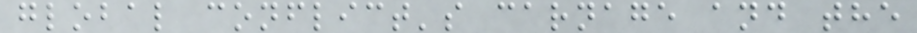global conflict's carnage and the
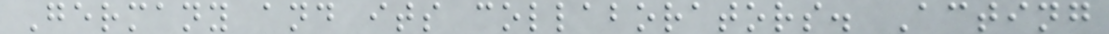Germany and its collaborators. Acting
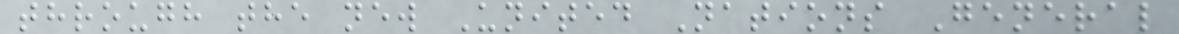through the new United Nations General
